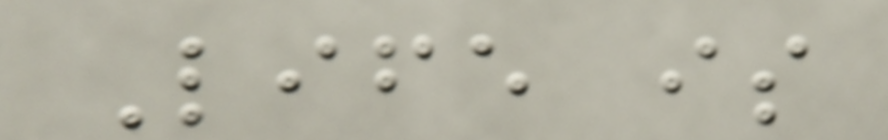Life is
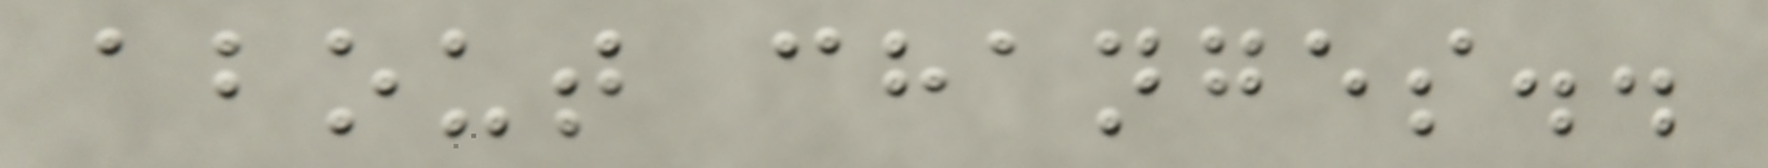about changes..
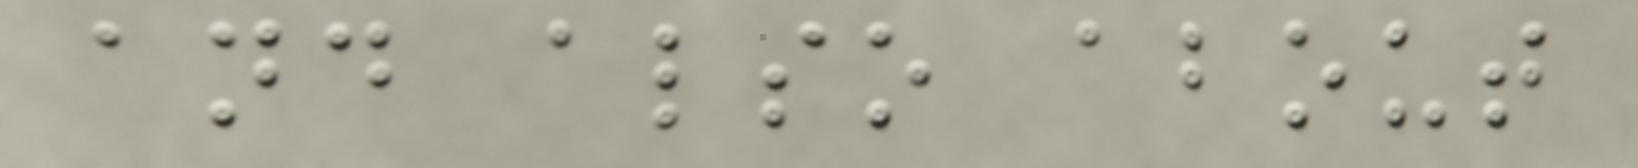and also about
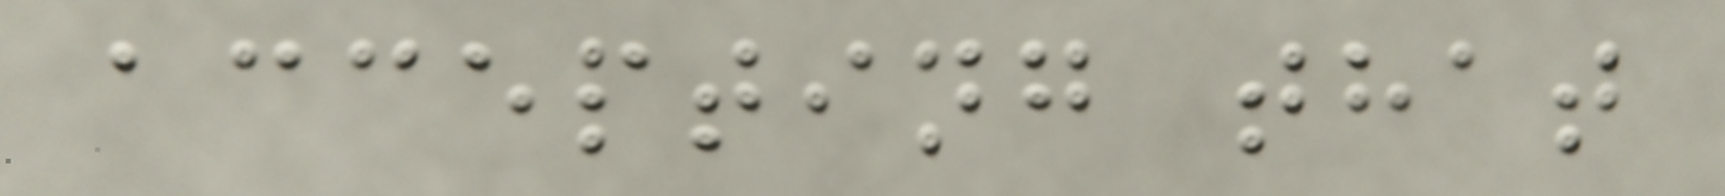accepting that
